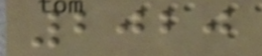2020
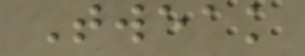Tweak
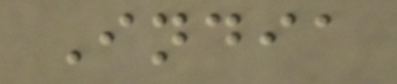India
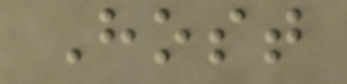Host
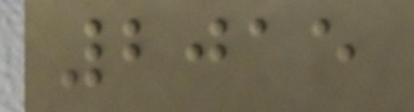2015
